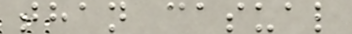than casual
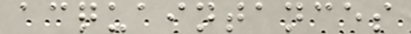acquaintances
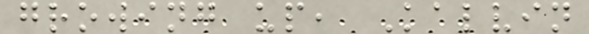growing up, Kalvin
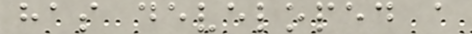has developed a
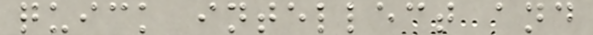quick intellect and
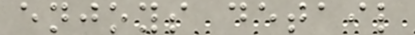enjoys detail
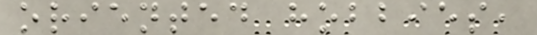oriented hobbies,
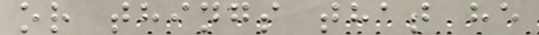or things that he
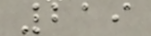219
